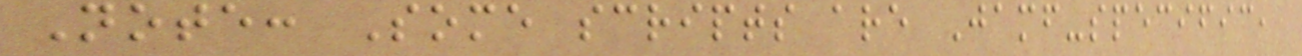Note: Some scripts are Jamf-specific,
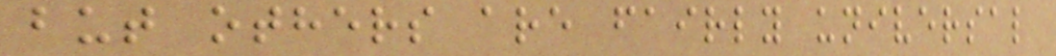but others are fairly universal
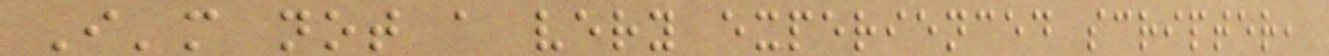I'm not a very experienced scripter,
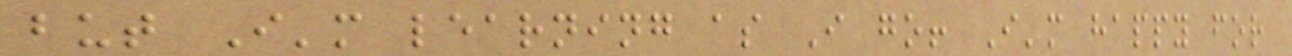but I'm learning as I go! I'm happy for
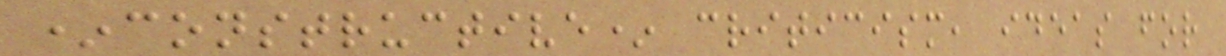*constructive* criticism, ideas for
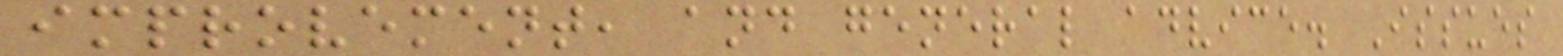improvement, and general advice. Issues
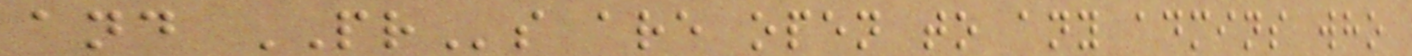and PRs are open to any admins who
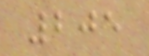205
